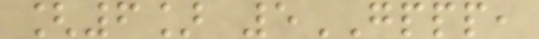[6] 5GPPP,
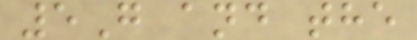5G and the
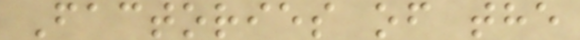Factories of the
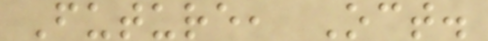Future, Oct.
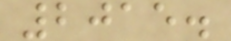2015.
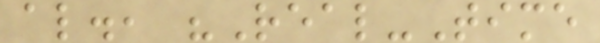al., "Real-Time
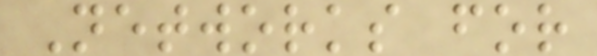Networks for
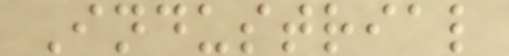Industrial
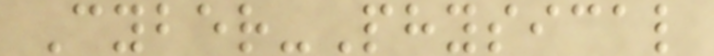Cyber-Physical
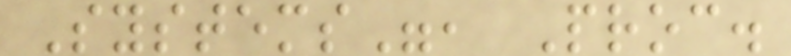Systems", Proc.
